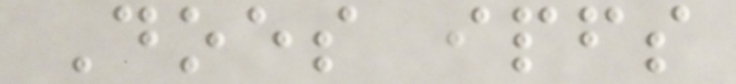Does ipfs
